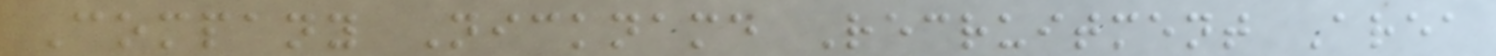Company Nickname Recruitment Area
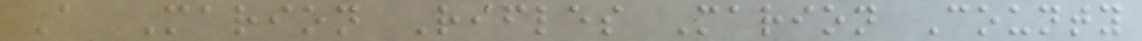A Marion Rifles Marion County
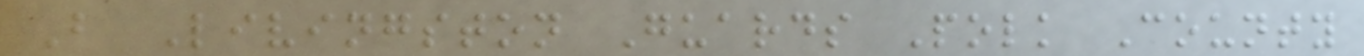B Livingston Guards Polk County
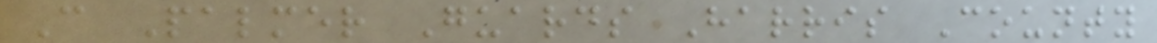C Palmer Guards Harris County
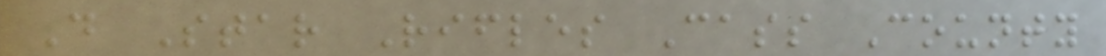D Star Rifles Cass County
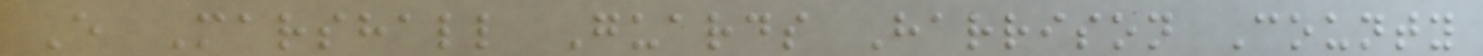E Marshall Guards Harrison County
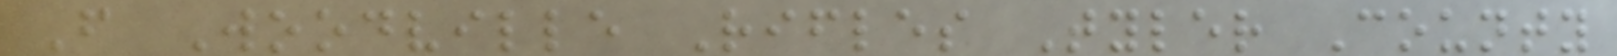F Woodville Rifles Tyler County
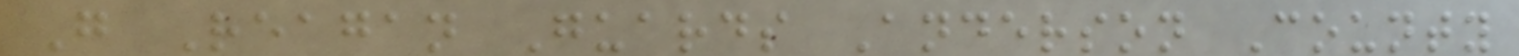G Reagan Guards Anderson County
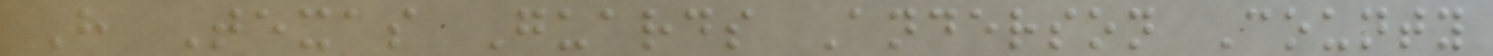H Texas Guards Anderson County
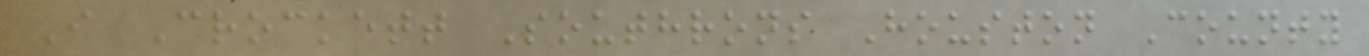I Crockett Southrons Houston County
